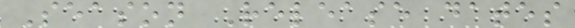Season Release dates
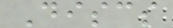Discs
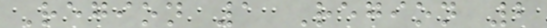Region 1 Region 2
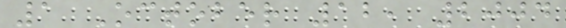1 October 12, 2004
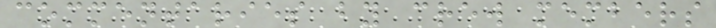commentaries by crew members
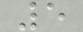5
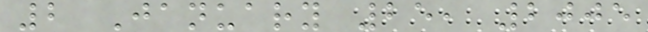2 January 25, 2005
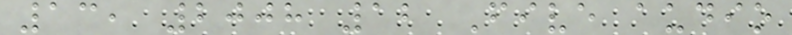13, 2008 12 Five audio
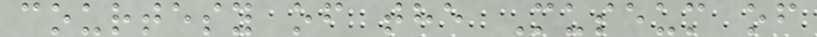courtesy of the Museum of
